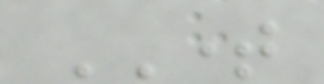TIME
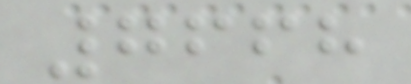7668
